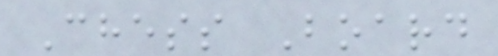Chess Board
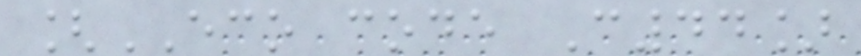[ECO code C44]
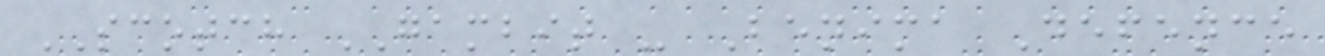SCOTCH GAMBIT - Benima Defence
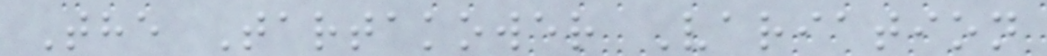The Tartakower Variation
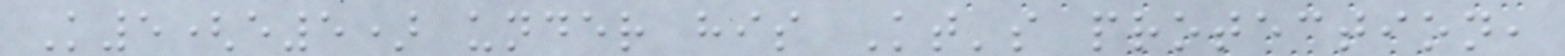K5(e5) under his Kt's protection,
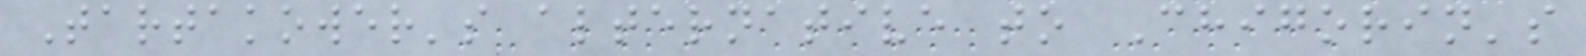Tartakower's alternative to Chigorin's
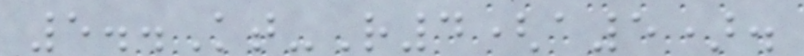5..Kt-R4(a5).
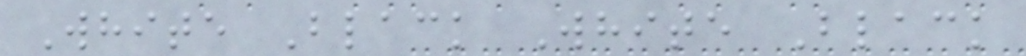White Black White Black
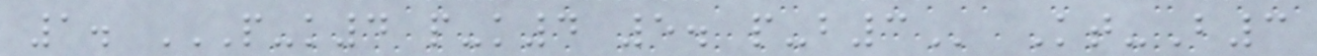1. P-K4 P-K4 5. P-B3 Kt-B3
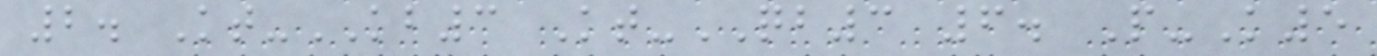2. Kt-KB3 Kt-QB3 6. P-K5
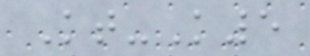Kt-K5
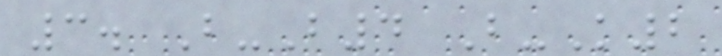3. B-B4 B-K2
